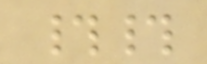##
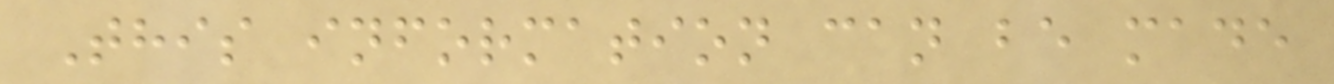This information can be made
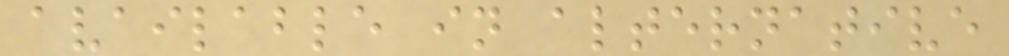available in alternative
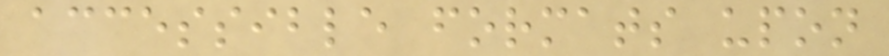accessible formats upon
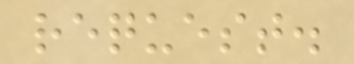request.
